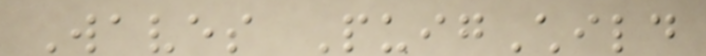Waves PuigChild
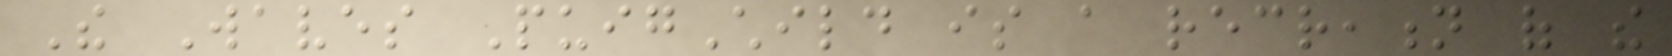The Waves PuigChild is a recreation of the
